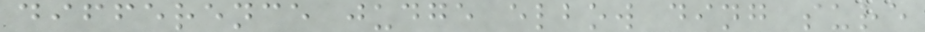difference judge elbow ding sure
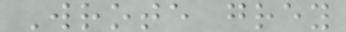Wrote grey
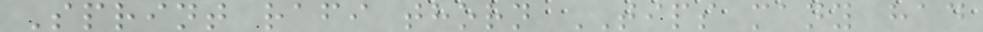Sprint rafi thorn TIPS many had
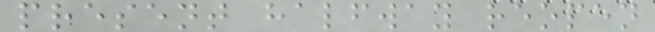present halfway reopen
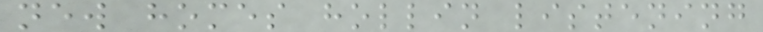new homes hollin listening
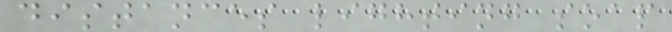distances lighting soap
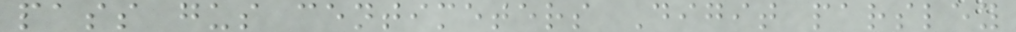pass gus centimeters Digit parsley
